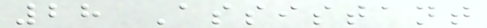28 Assistant
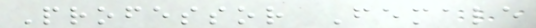Professor Female
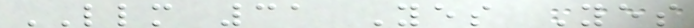LLM 31 Yes Yes
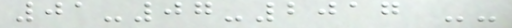01-07-2017 --
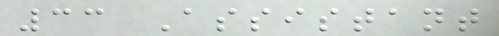33 Assistant
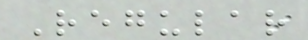Regular
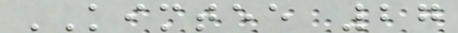KIMTEE 27
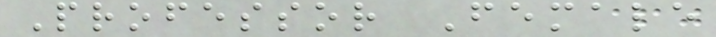Professor Female
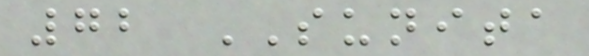72 SUNITA
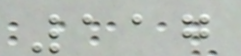117
